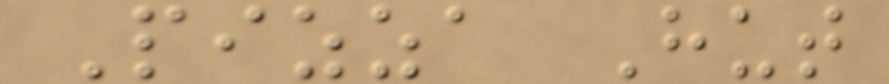Pizza Hut
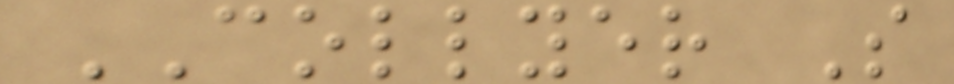COLLYER S
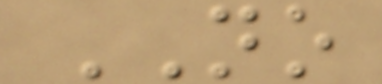NO
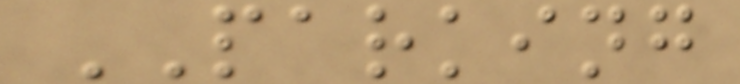PARKING
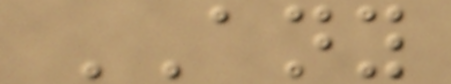ANY
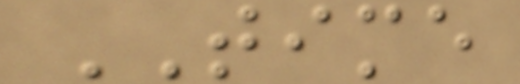TIME
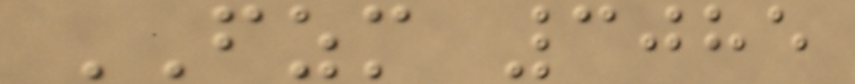FZM 3085
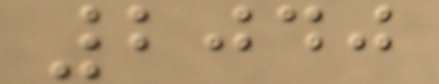2040
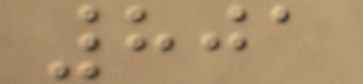801
